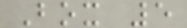Box 5
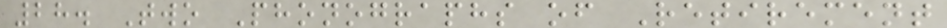28. Two Phonographs of Retirement
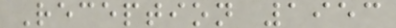Reception 1953
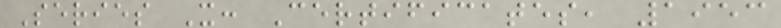Series X: Certificates, 1953
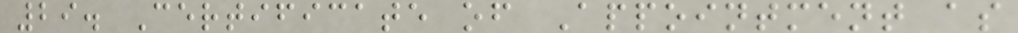29. Certificate of Appointment as
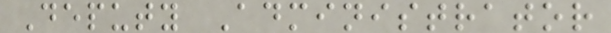Deputy Administrator
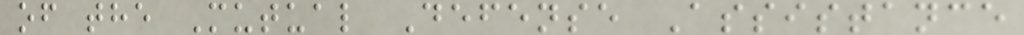of the Mutual Defense Assistance
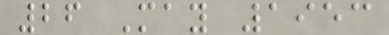26 May 1953
